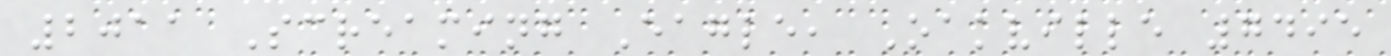2011 Screaming Eagle, Oakville 7495
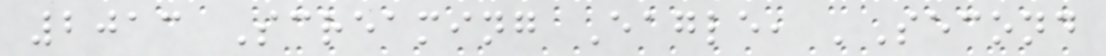2013 Screaming Eagle, 'Second
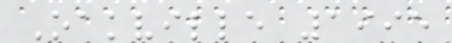Oakville 1995
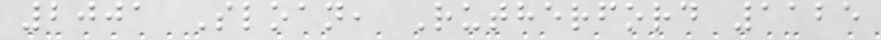2001 Sloan, Rutherford 1125
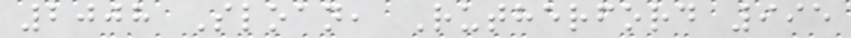2008 Sloan, Rutherford 995
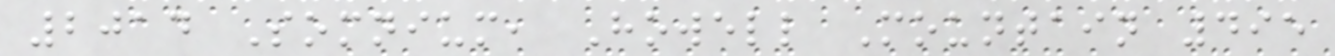2014 Somnium, Howell Mountain 495
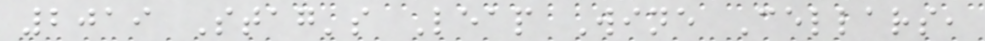2019 Stag's Leap Wine Cellars,
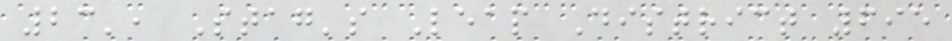23', Stag's Leap District 695
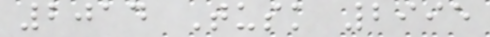2014 Tusk 2995
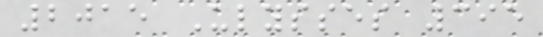2015 Ulysses 395
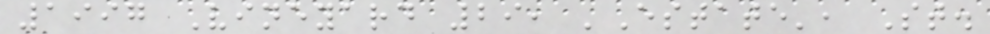1997 Vineyard 29, 'Estate', St.
